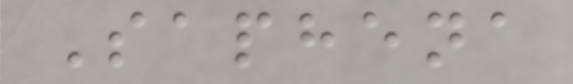Saphena
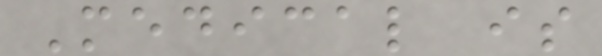Medical is
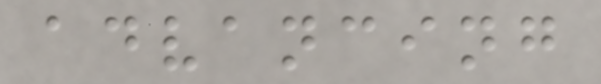advancing
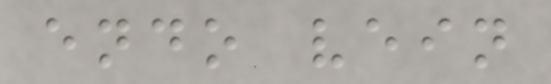endo vein
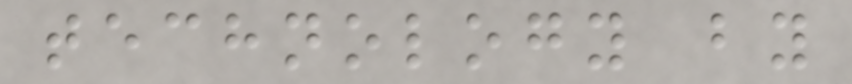technology by
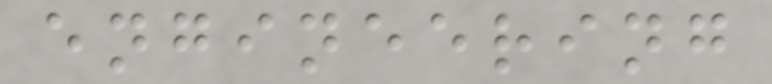engineering
